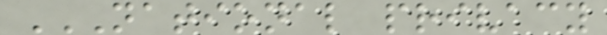NATIONAL PRIVACY
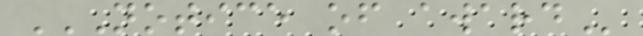NOTICE OF AWARD
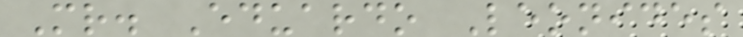Mr. Eduardo Leonides
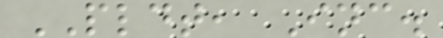PLDT, Inc.
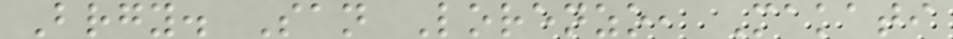Brgy. San Lorenzo, Makati
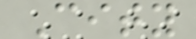City
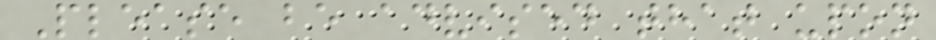Please be advised that upon
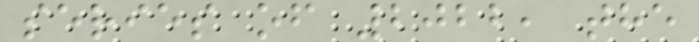series of 2022, the
